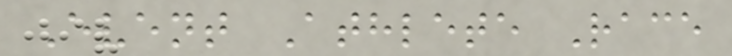Event Athlete Race
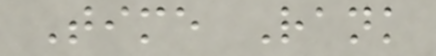Time Rank
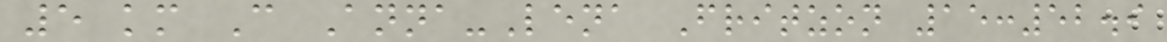5 km C Anna-Lena Fritzon 15:52.9
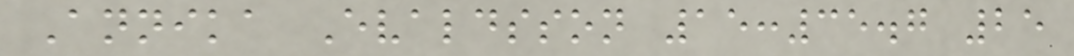Annika Evaldsson 15:35.7 25
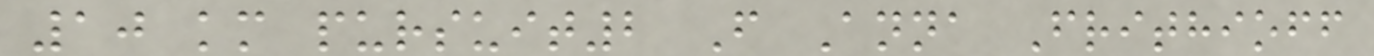10 km pursuit2 F Anna Frithioff
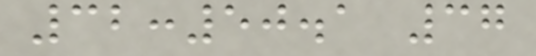32:50.1 37
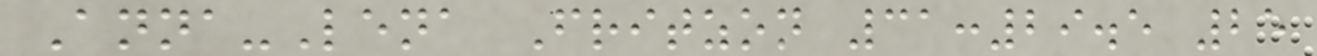Anna-Lena Fritzon 31:29.5 25
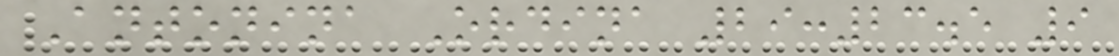Antonina Ordina 29:23.5 9
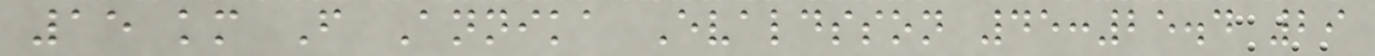15 km F Annika Evaldsson 45:25.4 29
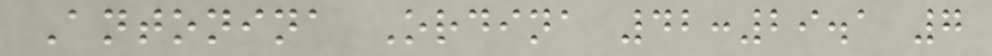Antonina Ordina 42:29.1 7
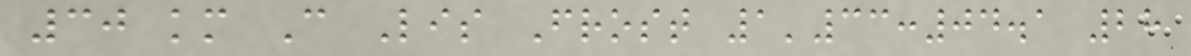30 km C Lis Frost 1'33:04.1 28
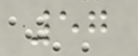57
